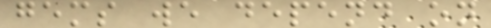gems we depend on
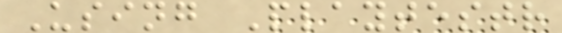Using Playtestr
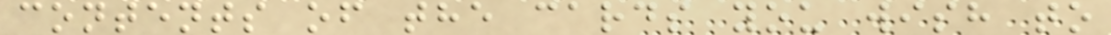contents of the cards you wish to
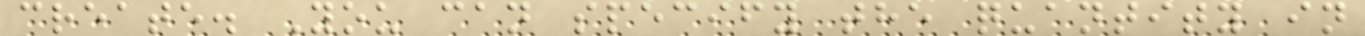create. You can specify the quantity in
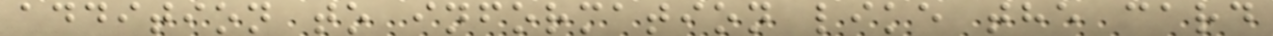addition to information like the card
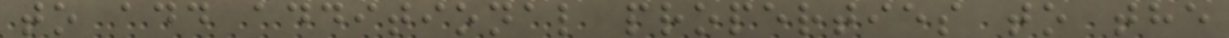to add additional properties to the
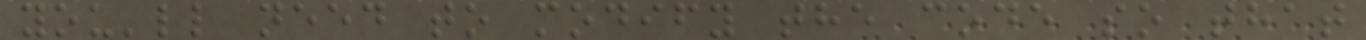you'll need to modify the code so that
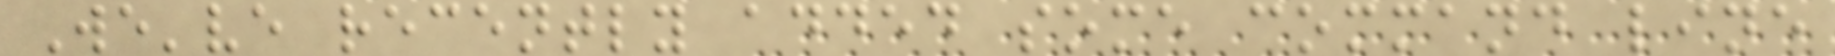We've recently added some command line
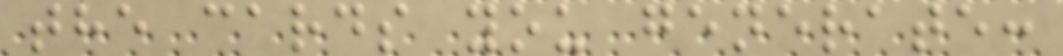the cards you generate:
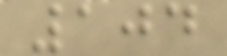104
